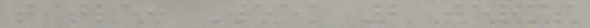title: Week 2 terms
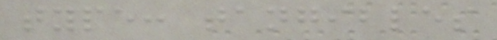type: tangibles
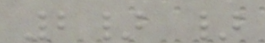2} }
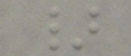}
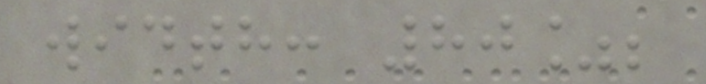width: 80%;
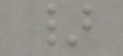}
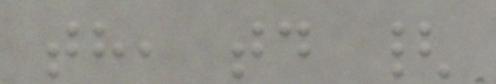th, td {
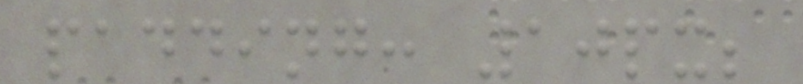padding: 10px;
